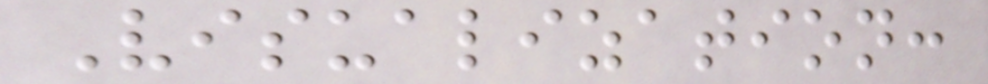Visualization:
